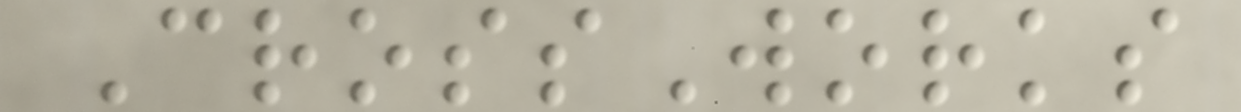CrossWorks
